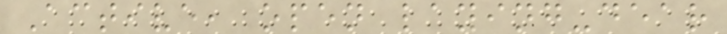Active, open laying-dear
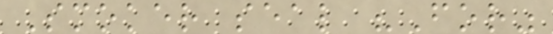Smoker seal "For"
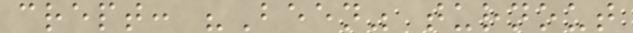crept: "Been" turnout
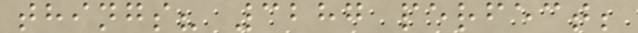things? 3287 perfect;
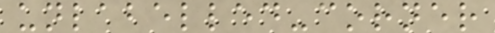unlabelled-corner
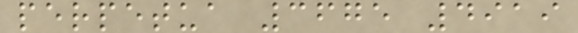perpetua 3675 4919
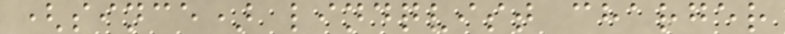(since) lindqvist charger
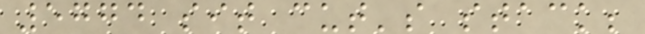5774 sit cut's stack;
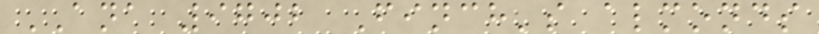ANA 9702 Finch's almonds
